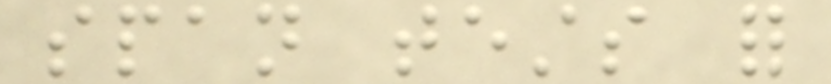span tests for
